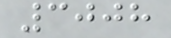3008
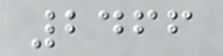2466
